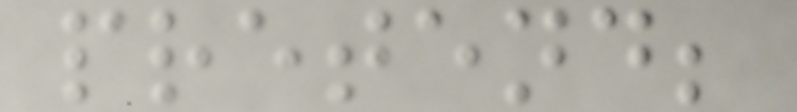pretend;
